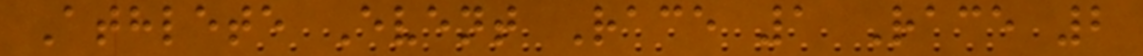Athlete Event Race 1 Race 2
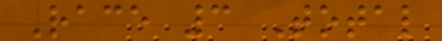Race 3 Total
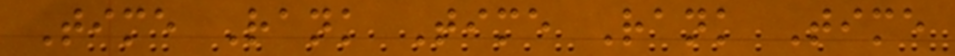Time Rank Time Rank Time
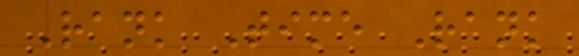Rank Time Rank
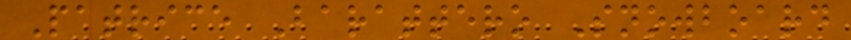Patrice Barattero Snowboard
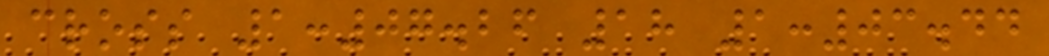cross 1:07.26 18 1:03.44
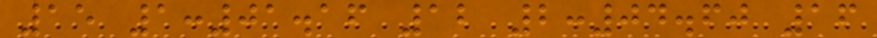15 1:01.16 12 2:04.60 16
